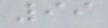99
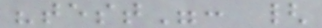"test": {
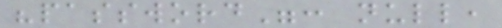"password": null,
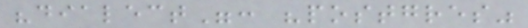"dialect": "postgres"
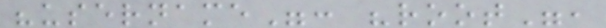"username": "root",
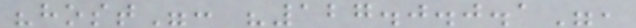"host": "127.0.0.1",
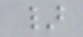}
